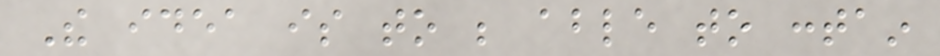The idea is to be able to contain
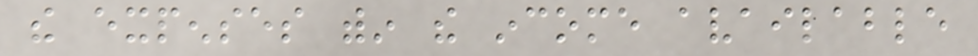the expenses within the income available
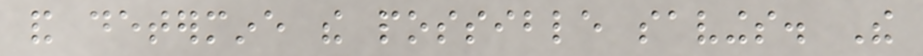and determine the possible savings. The
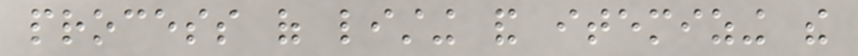process of listing and itemizing the
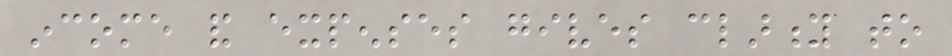income and expenses gives clarity to
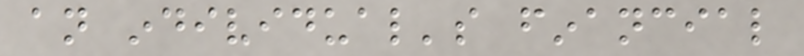an individual's financial
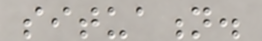situation.
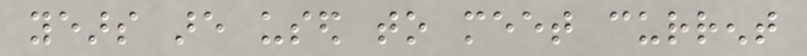years are used to meet current
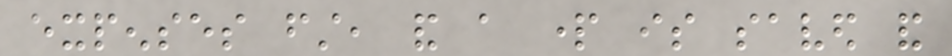expenses first, and a part is saved and
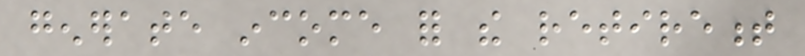generate income for the retirement
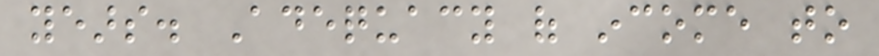years. Adequacy of income to
